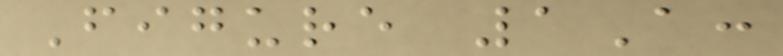Figure 1A:
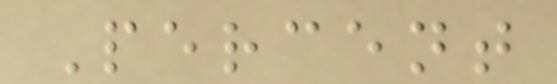Percent
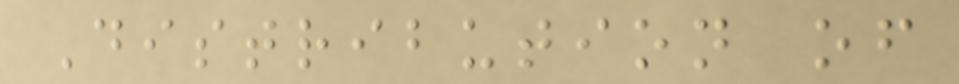Distribution of
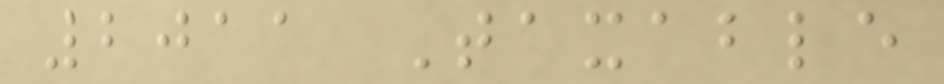2011 Taxable
